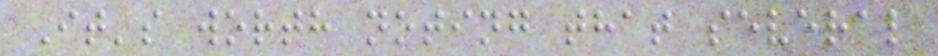It's worth noting that several
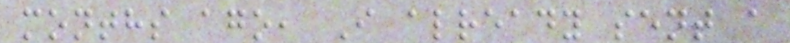months ago, I already sent a
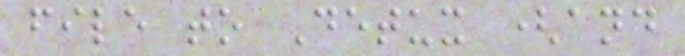file to Detux (and
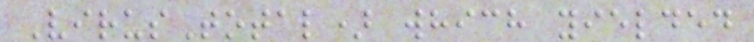VirusTotal) which yielded
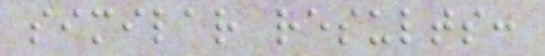similar results:
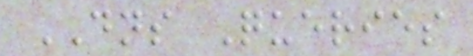DNS Queries
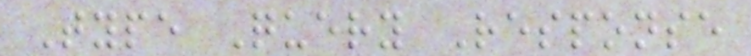Type Query Response
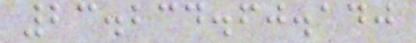23.234.60.140
